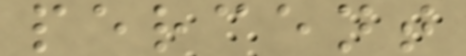percent
